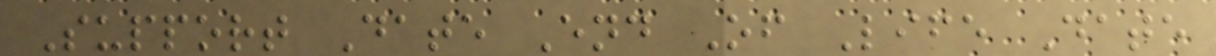Support Date End Of Life Date
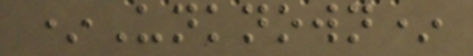*Unknown*
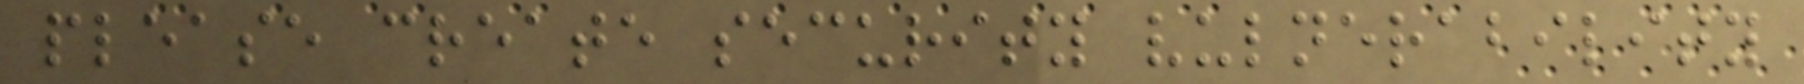please create security vulnerability
